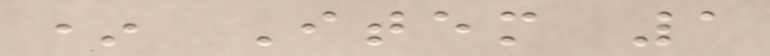* Item 1
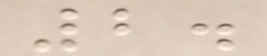2.
